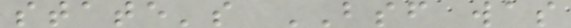state's BSF was
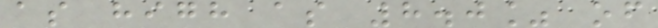as high as 8.0% of
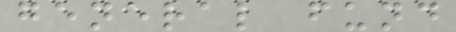general fund
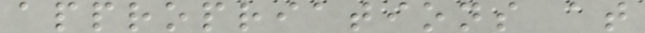appropriations at
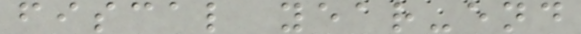fiscal year-end
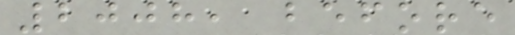2008, before
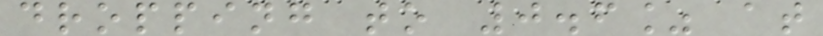dropping to 0.6% at
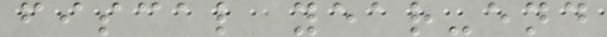fiscal year-end
